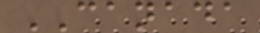CANADA
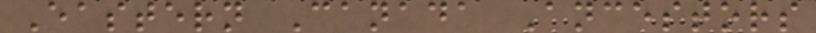Eastern Canada Ancestors
